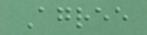Agree
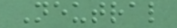Neutral
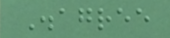Disagree
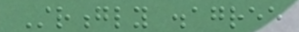Strongly disagree
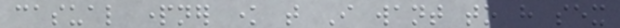casual partner know that I want to have sex
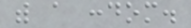with a condom.
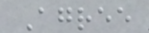Agree
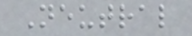Neutral
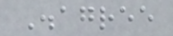Disagree
